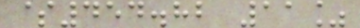$454.82 11%
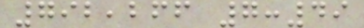792,266 7:49
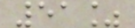51%
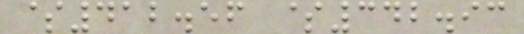$412.56 $342.93
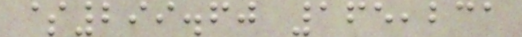$299.60 165,231
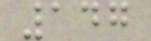147
